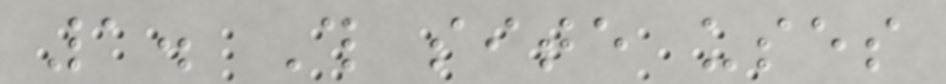1. This site uses
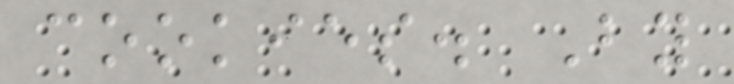cookies. By
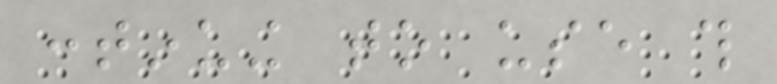continuing to use this
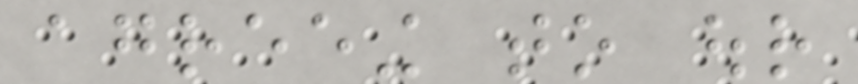agreeing to our
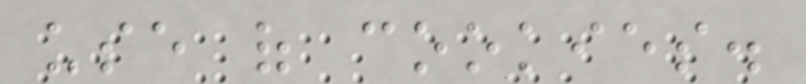use of cookies.
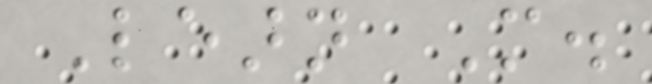Learn More.
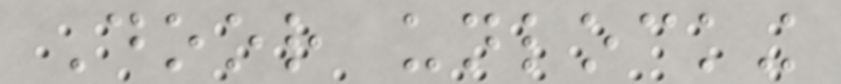Door unlocking
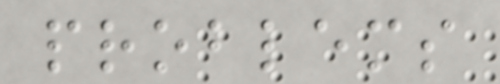problems
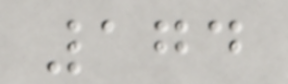174
